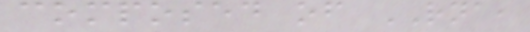composed of RNA,
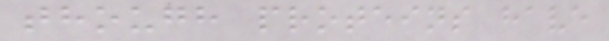though proteins have
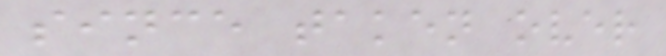since taken over
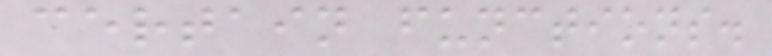certain functions.
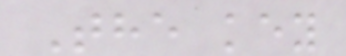The key
